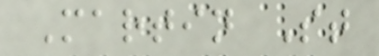Martin St
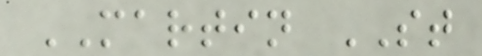MARTIN ST
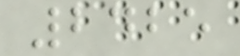2425
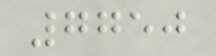7750
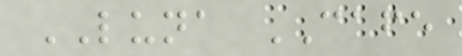LUNA CAFE
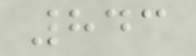843
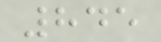845
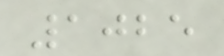1025
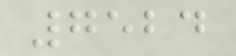7524
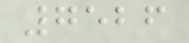7526
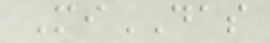MiDAS
